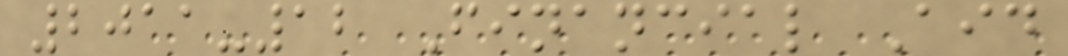2011-12 Financial Aid
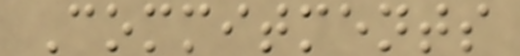Commitments
